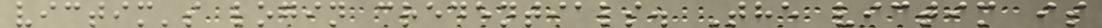victim's login credentials. The victim is
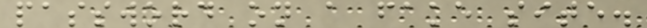password on a fake site.
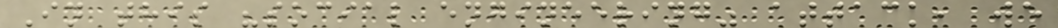In this "social engineering" attack, we
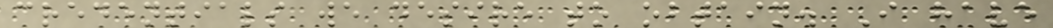credentials we desire to obtain. I have
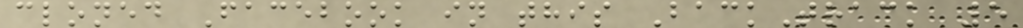cloned Facebook in this BackTrack 5
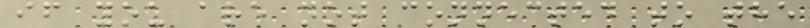if you are not connected to the
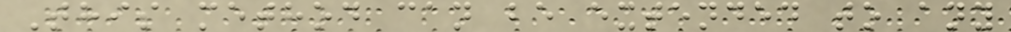This method can be extended to any
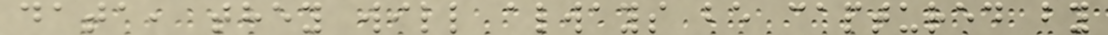data, they will always be captured by
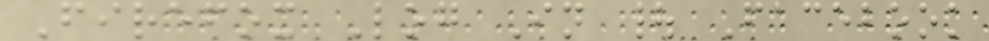Firefox Log In | Facebook
